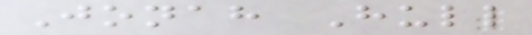Jonah Hull
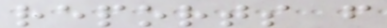reports from
